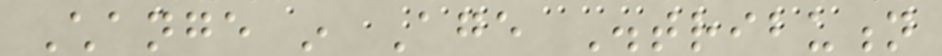Change in Age Distribution
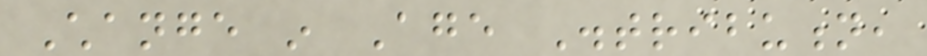Change in Age Distribution,
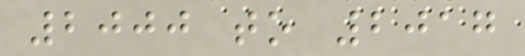2000 to 2017
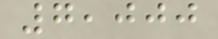7,000
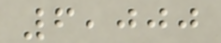6,000
